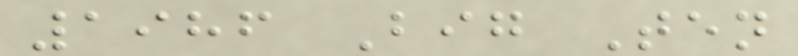1986 Big Ten
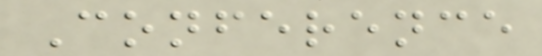Conference
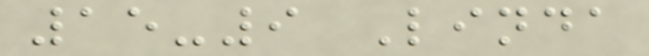15-9 Linda
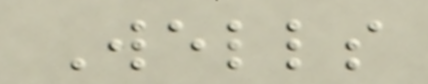Wells
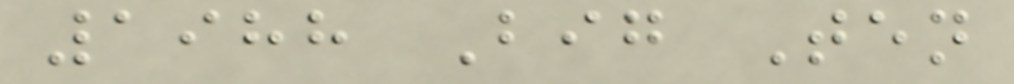1988 Big Ten
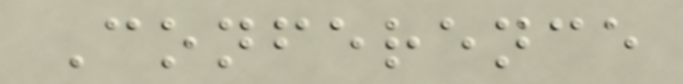Conference
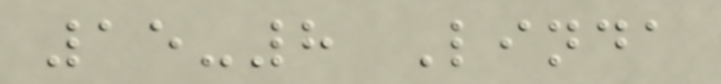15-8 Linda
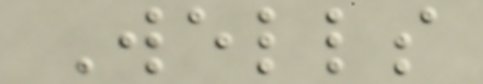Wells
